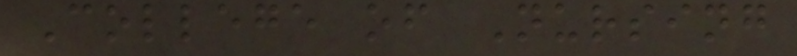College of Nursing
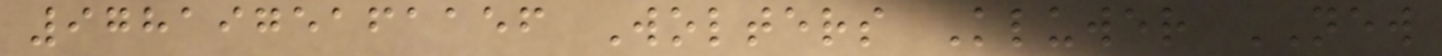9781975161156 Wolters Kluwer NEW
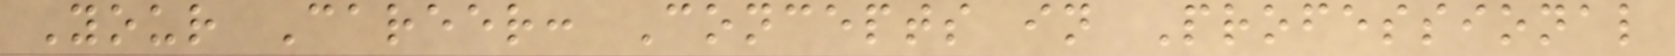Your Career: Concepts in Professional
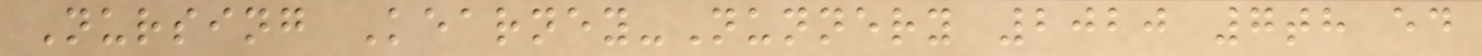Nursing Kearney-Nunnery 2020 7th ed
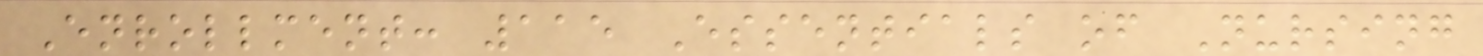Enrollment: 115 Essentials of Nursing
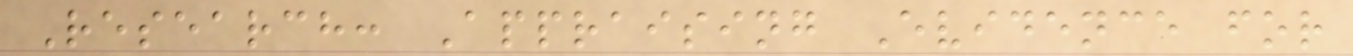Research: Appraising Evidence for
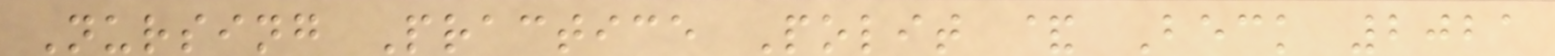Nursing Practice Polit & Beck 2021
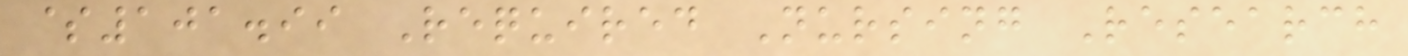$101.99 Required Nursing Research
